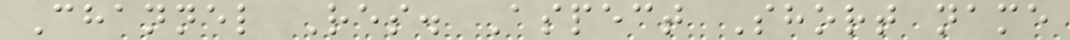Channel Res. Aspect Short name
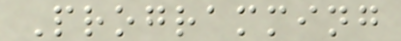Programming
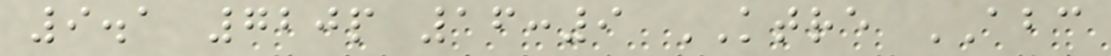9.1 720p 16:9 KTRE ABC
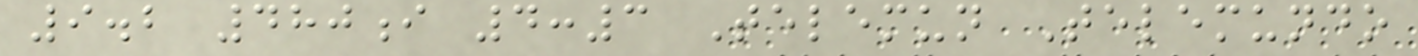9.2 480i 4:3 Telemun Telemundo
